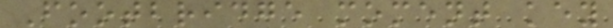Footbridge moment key
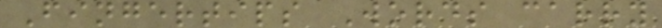Fingertips Words carry
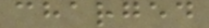charged
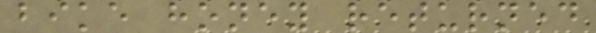bike honey returned
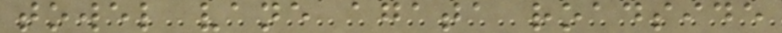towel vane agata roadside
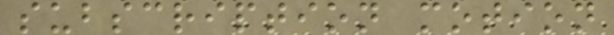subscription motion
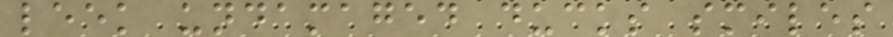leek undamaged ducks smiles
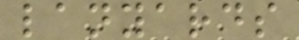lanyards
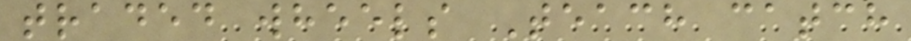traded wheels Teach catch
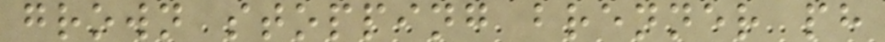grown stopping brenner ph
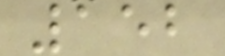152
